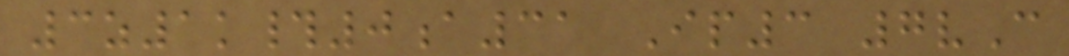3z1k#0a31 Ip3 7vC
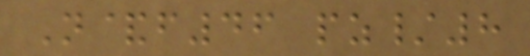N&f46 pz/8
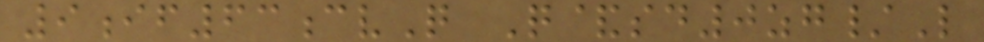9if63cvQ Q&sd0zg/L
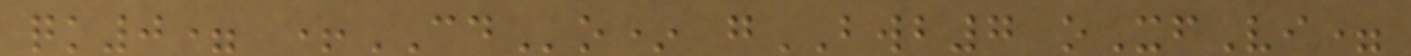qk0= +CDo* gBWB7 oXfVi=
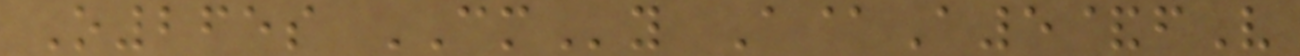O265s CMy A@A5&fV
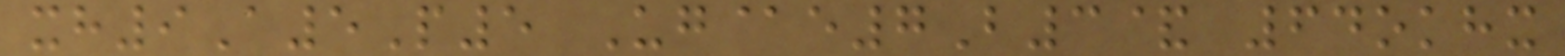xh9A5P5 Ug@e7B3& 64okhx
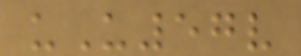uU57v
